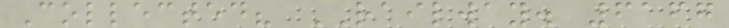Collected? RAILWAY. 6167
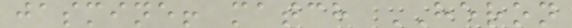jasmine! match HERON
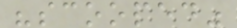"scooped"
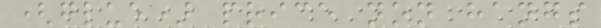(glue) price non hangs
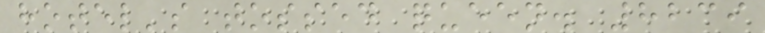hotel's tossed queen. 8239
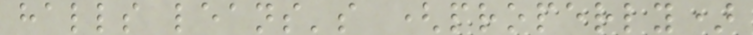halls leans's (properly)
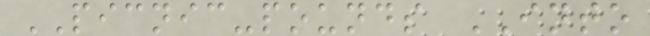PICNIC-pounds INTO
